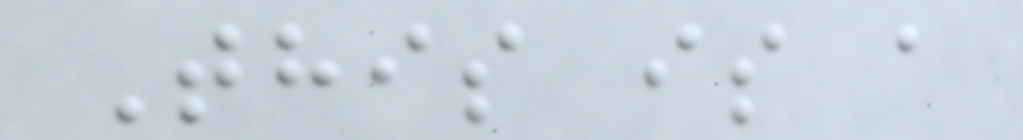This is a
